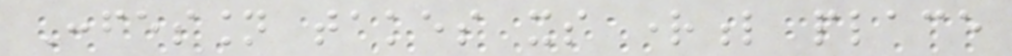Confession takes its rightful place
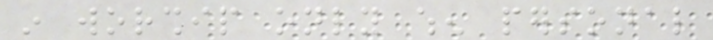in worship only when personal
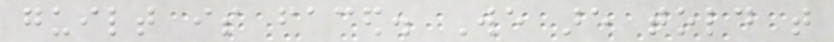guilt is faced. We are told that
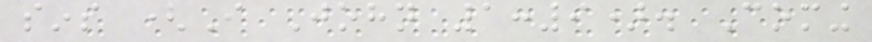sins (I John 1:9). Coming
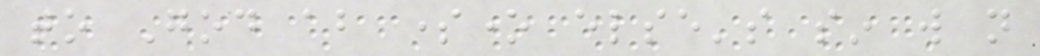to God about someone else's sin will not
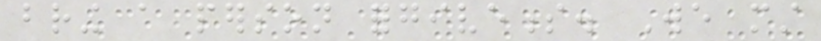bring a person forgiveness. We must
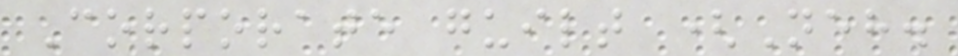Corporate guilt (Neh.
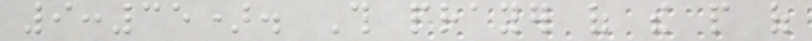9:35). This prayer of the people of
